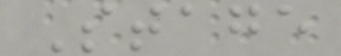Stage
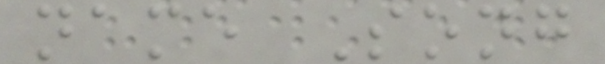name Song
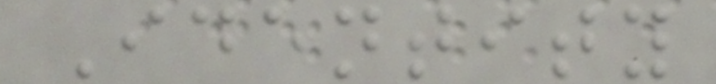Identity
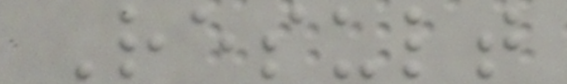Result
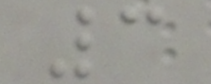3
